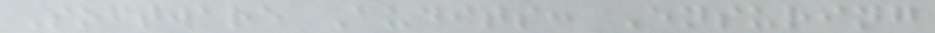Software Audits: Ensuring
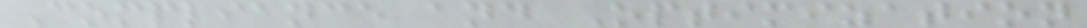Compliance and Optimization
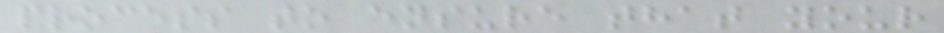process to ensure that your
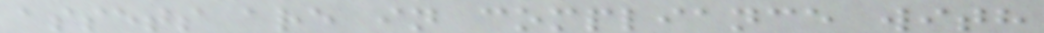assets are in compliance with
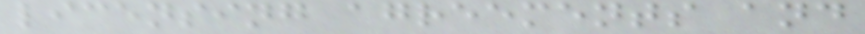licensing agreements and
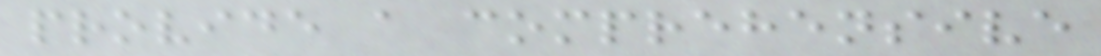provide a comprehensive
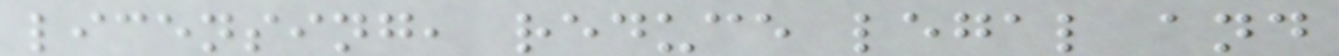licensing, reduce legal and
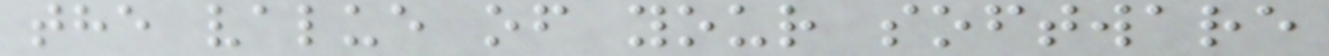the value of your software
